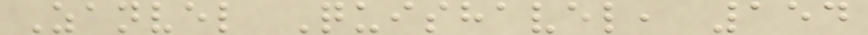Zanvel Quishavel, 154
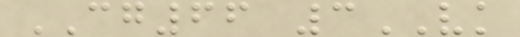CG66 3VK
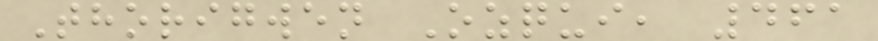Thorigwen Ozqui, 461
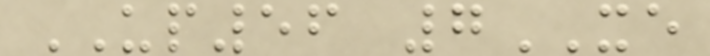UP56 7XE
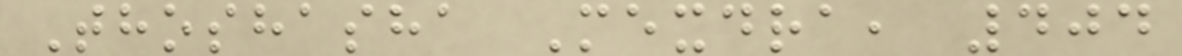Thoshasha Mexdra, 404
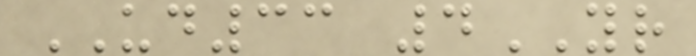UD33 4YR
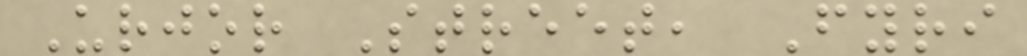Urjor Street, Fyri
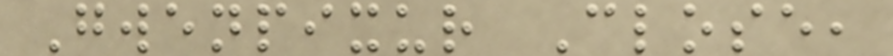Gwenpixur Close,
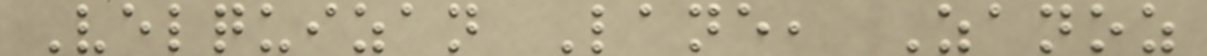Velquizan Lane, Zanoz
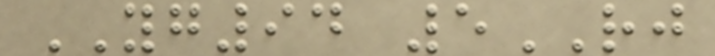YG94 5RJ
